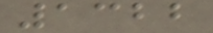1322
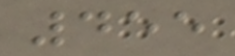455
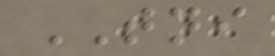TNI
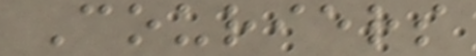Couriers
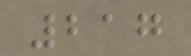217
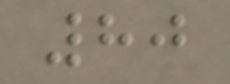80
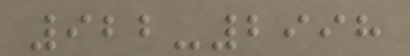922-2998
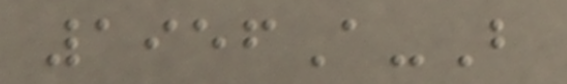1956A-B
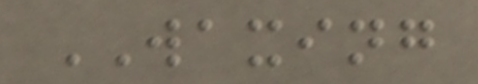WAXING
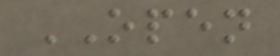OPEN
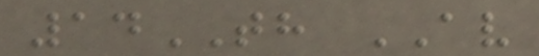14TH AV
